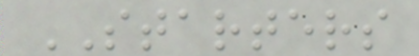STARTERS
